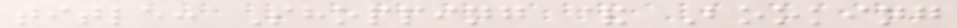title: Shopping & Booking
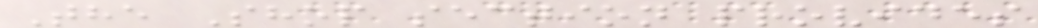The Shop section provides
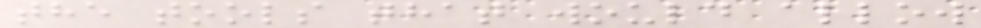the tools that would allow
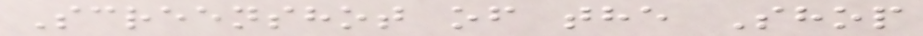Screenshot of the Shop
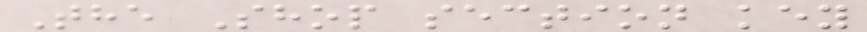The Shop section key
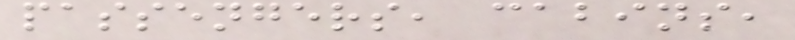passengers, cabins,
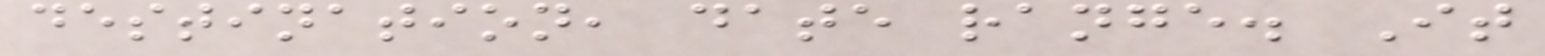destination, date range. It
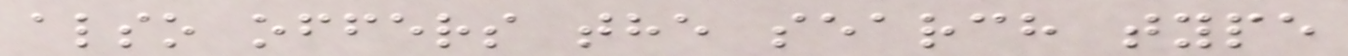also offers the search type
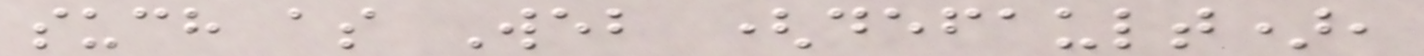such as Web (default),
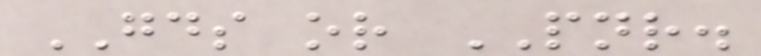GDS or PNR.
